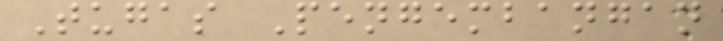Tugas Pengembangan
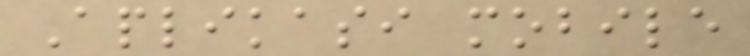Aplikasi mobile
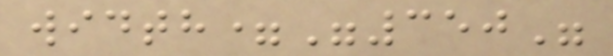width="350"
